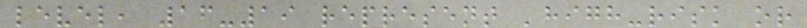level, 16-19 represent 'high-risk or
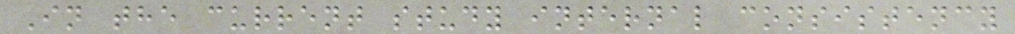In the current study internal consistency
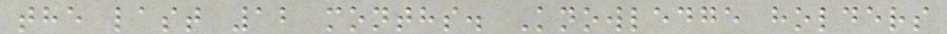the last 12 months. Knowledge holders
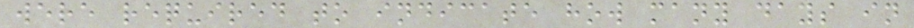were required to indicate how many days in
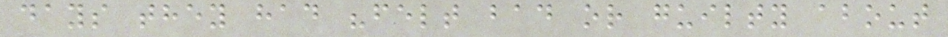days they had "felt bad or guilty about
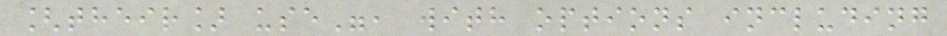[their] use", with options including
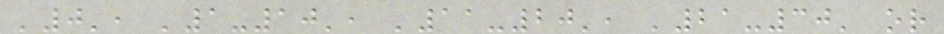'0', '1-10', '11-20', '21-30' or
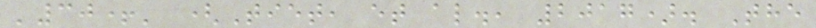'30+' (Tiet, et al., 2017). The
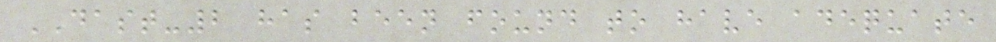DAST-2 has been found to have adequate
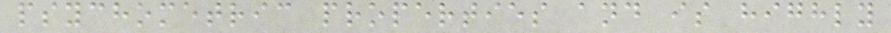psychometric properties and is highly
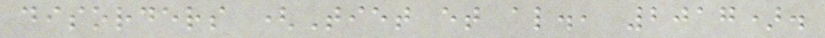disorders (Tiet et al., 2017).
